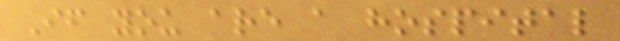If you are a hospital
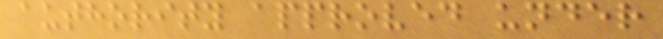authority approved under
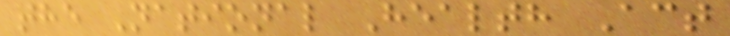the National Health Act
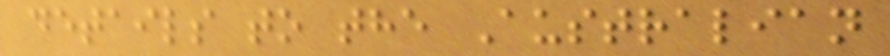details to the Australian
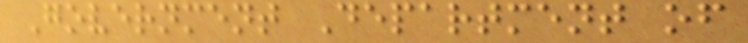Government Department of
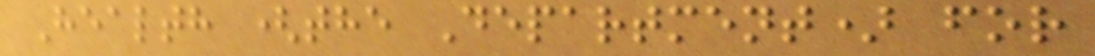Health (the Department) for
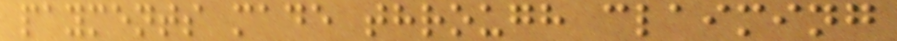payments made through claiming
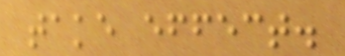take effect.
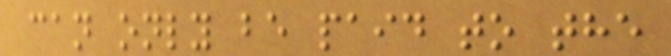can only be paid to the
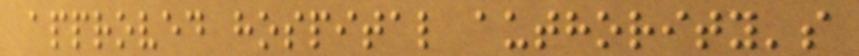approved hospital authority's
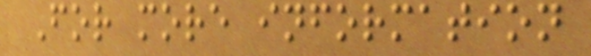For more information
